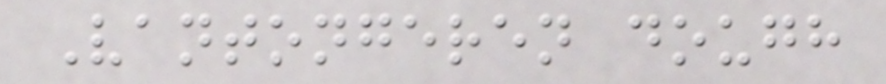Vantongeren dough
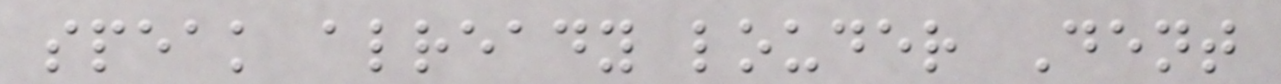speak already louder Dent
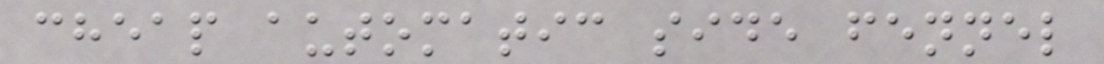cheap automatic side fennel
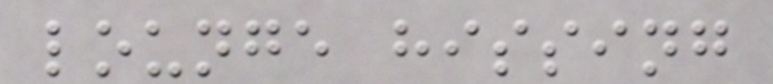lounge hissing
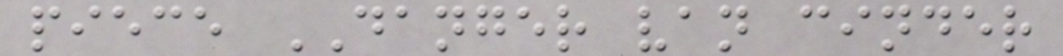piece DANGER van cinder
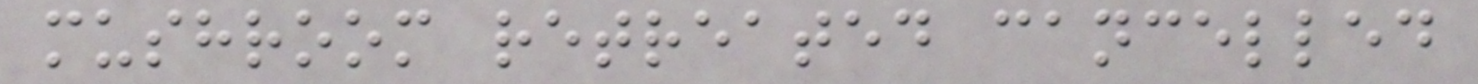mushroom retreated cancelled
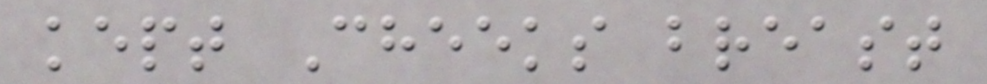kept Cheeks breast
